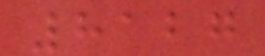8127
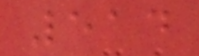514
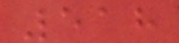518
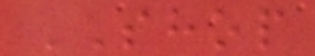SHOP
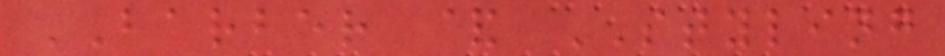BARBER & STYLING
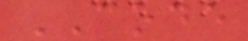CODE
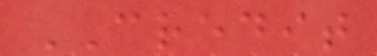CREDIT
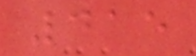415
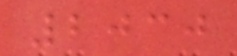2030
